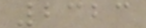2323
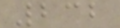232
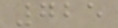725
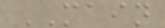MAIN
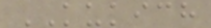KUKICH
